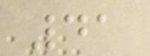41
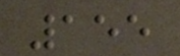155
